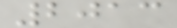2013
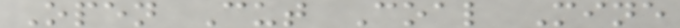Open Cut Coal Mine
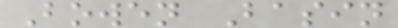Bowen Basin
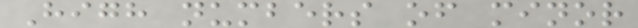High numbers of minor
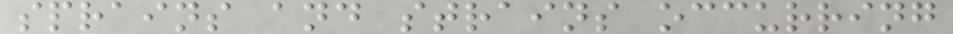sprains and strains occurring
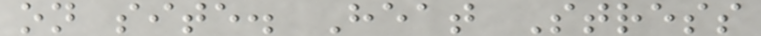on site. Heat Stress
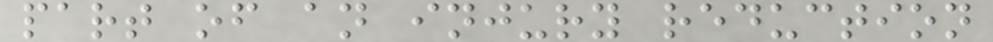part of an injury reduction
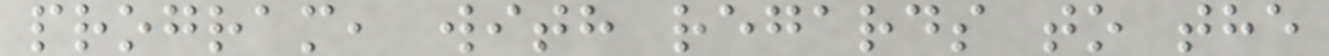program, with regards to the
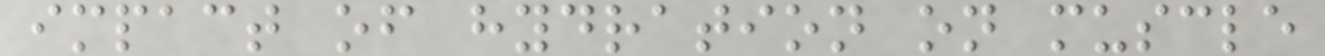impact of hydration on muscle
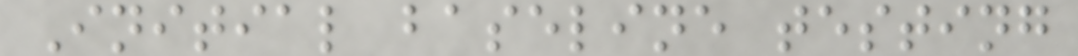Initial baseline testing
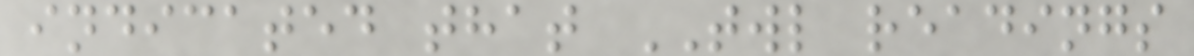indicated that TWL readings
